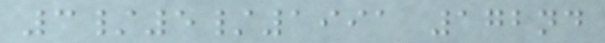3/5/1991 172nd
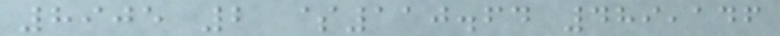8905 2 $110.64 489,146
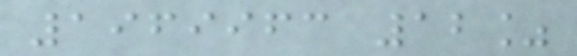1969963 12%
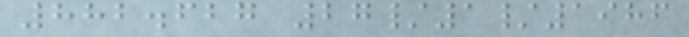882.627 27/1/1986
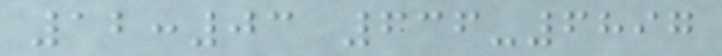12:03 636-6897
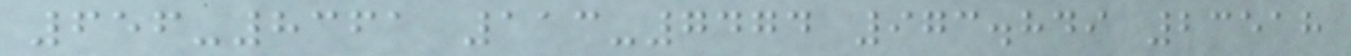656-8361 113-7474 973.849 23518
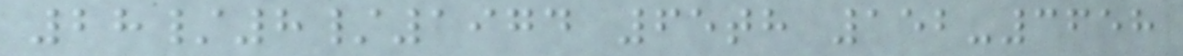28/8/1974 65th 152-3658
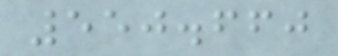550.660
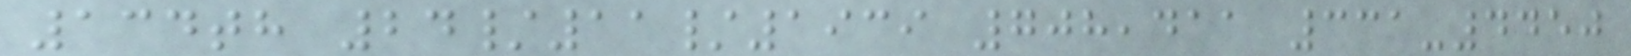134th 24/11/1939 708,411 331-4450
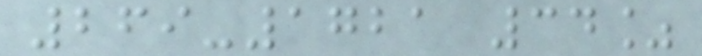269-1721 34%
